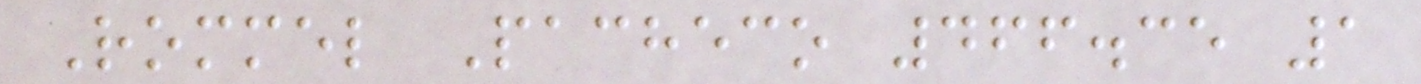Rommel Pacheco 466.35 1
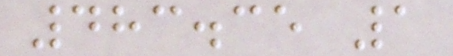483.35 1
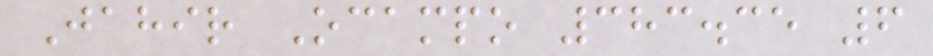Jahir Ocampo 383.35 6
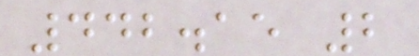442.15 2
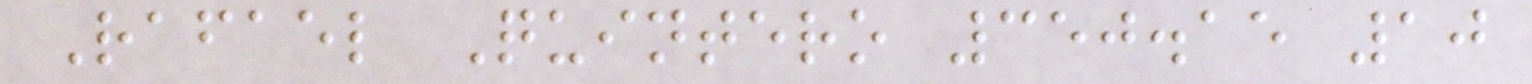Rafael Quintero 350.15 10
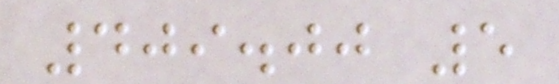409.00 5
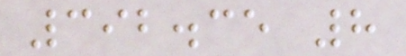392.35 8
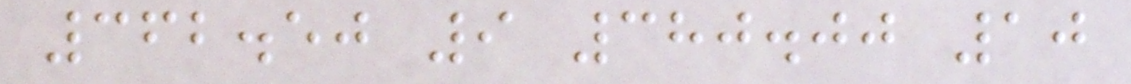362.50 9 380.00 10
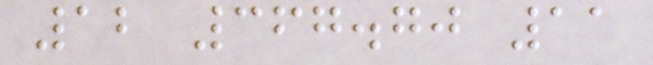12 367.70 11
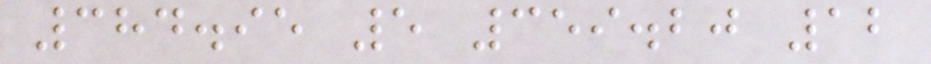384.95 5 359.20 12
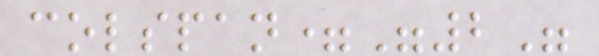colspan="2"
